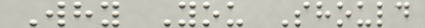Why You Should
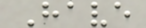Have
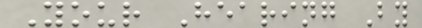Your Hearing By
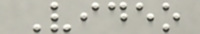Video
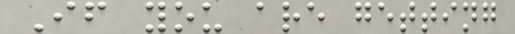If you are getting
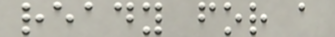ready for a
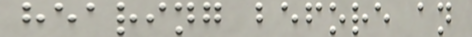hearing before an
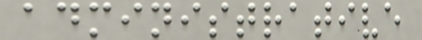administrative
